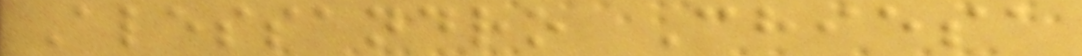Alessandro Chiesa
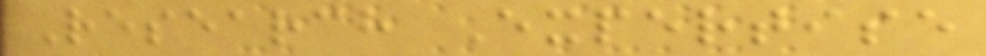Research Expertise
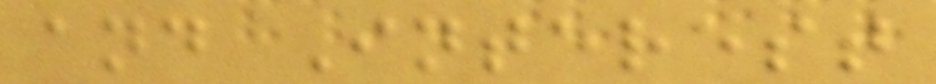and Interest
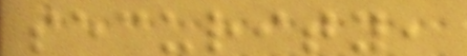security,
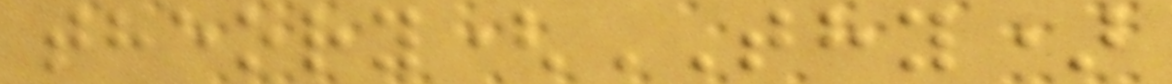theory(THY)
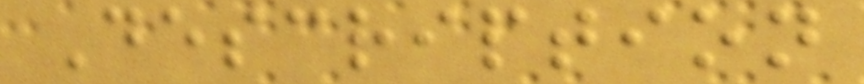Description
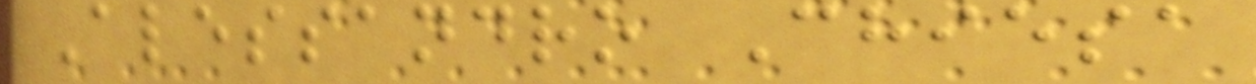Alessandro Chiesa
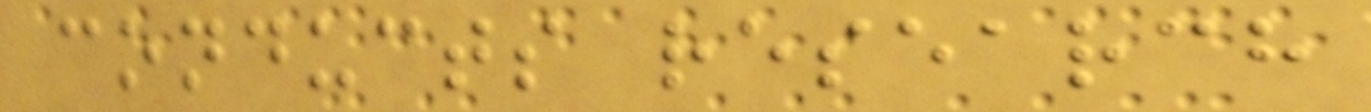conducts research
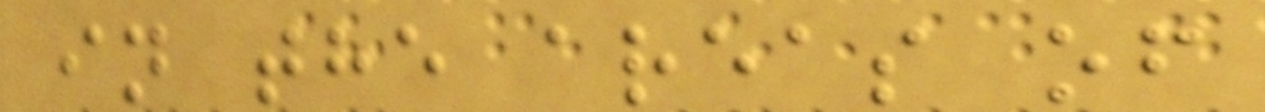in the areas of
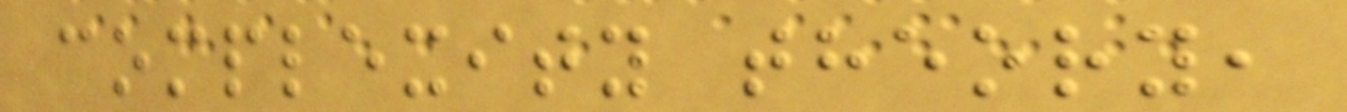complexity theory,
